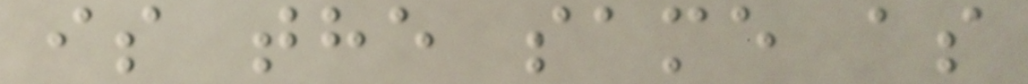is the same as
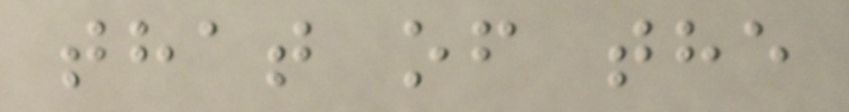that of the
